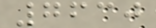7630
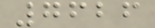7626
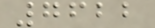7622
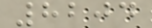8204
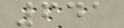641
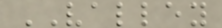VALLEY
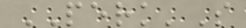PERK'S
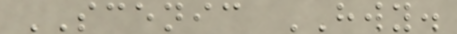SCENIC HWY.
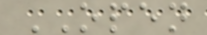OPEN
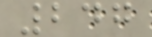247
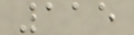115
